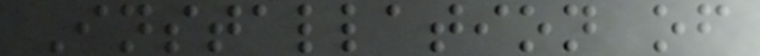Installation of
